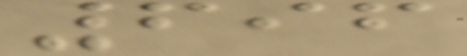696
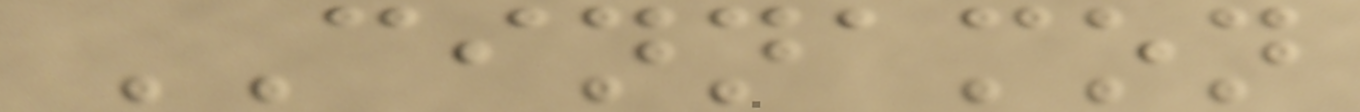CINNAMON
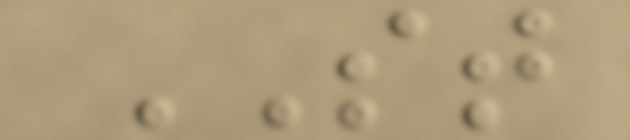ST
